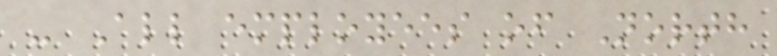- All employees of North
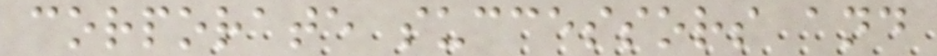corporate successors and
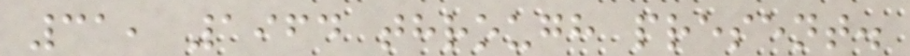31, 1964 through present.
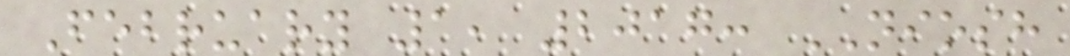February 1, 2017: NIOSH
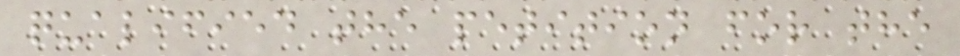qualified the petition for the
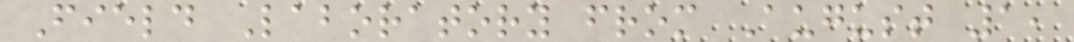Field Laboratory from August 1,
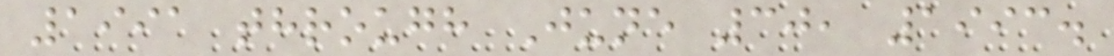1991 through June 30, 1993.
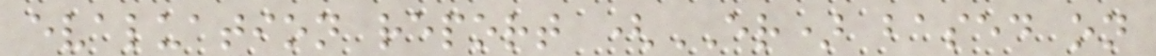evaluation report (ER) based on
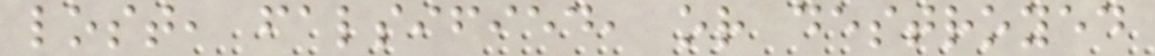lost, falsified, or destroyed
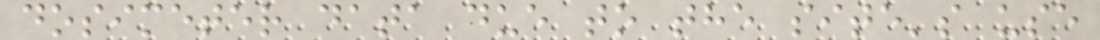dosimeter data due to the site's use
